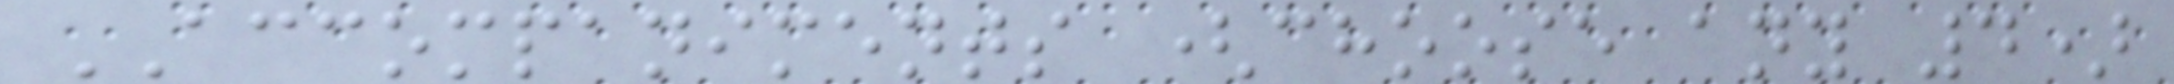ACCOMPANIMENTS (choose any 4)
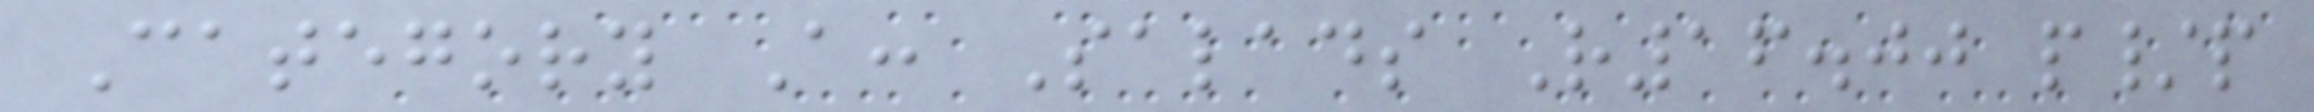Category A: Salads R16.00 p/p
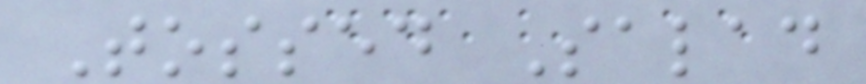Tossed Salad
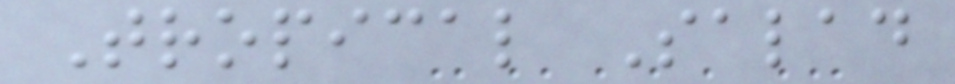Tropical Salad
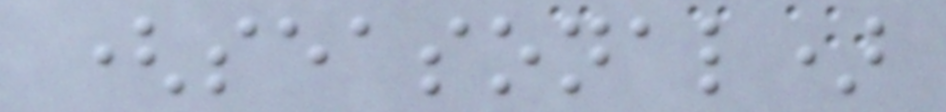(seasonal)
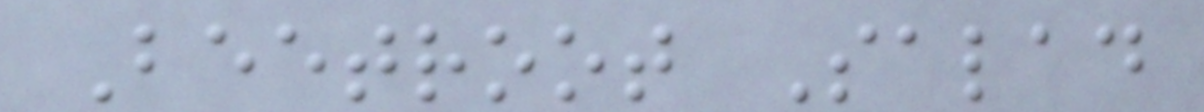Beetroot Salad
